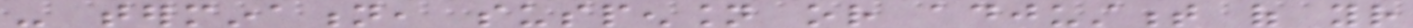- termination, suspension or adjustment of your
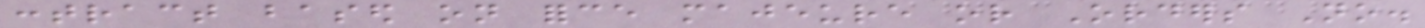contract based on force majeure or Orders No.
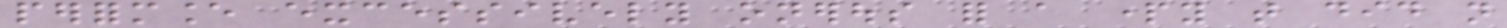performance excessively onerous for a party that did not
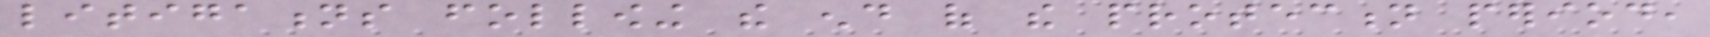litigations following the end of the protection period,
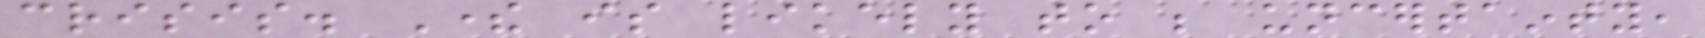crisis. There is likely to be uncertainty,
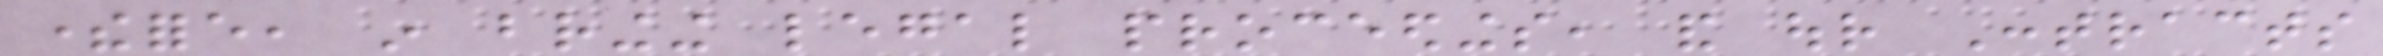therefore, in bringing legal proceedings, and our Contracts
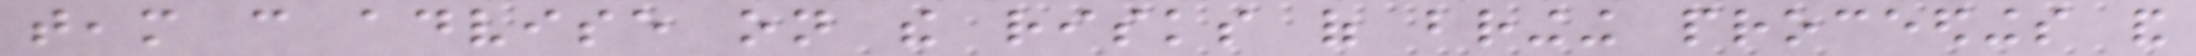team can advise on the risks of bringing proceedings and
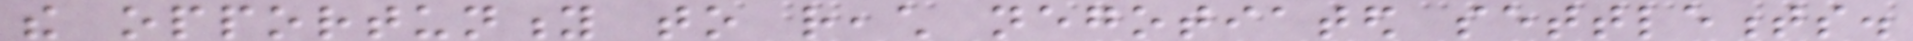the opportunity to reach negotiated settlements.
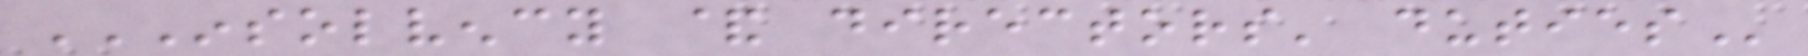INSOLVENCY & DIRECTORS' DUTIES
